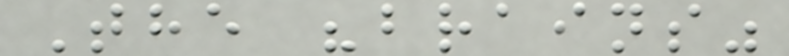The "brains"
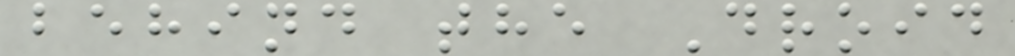behind the Droid
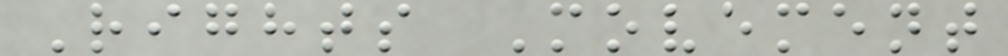Rights Movement
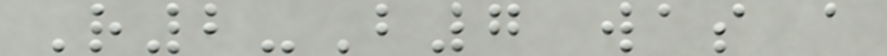R2-B7 was a
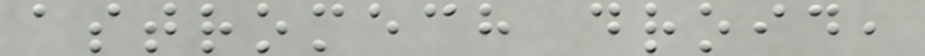astromech droid,
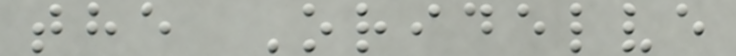the Oridelve
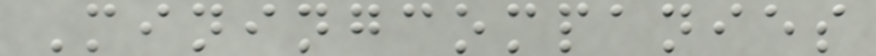Miningcompanies
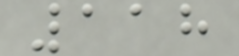118
